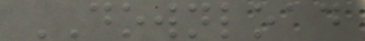DOWNLOAD
